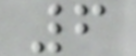6
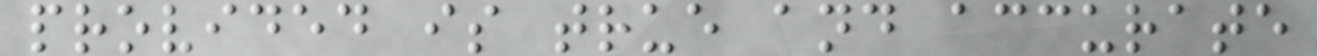provided is true and accurate
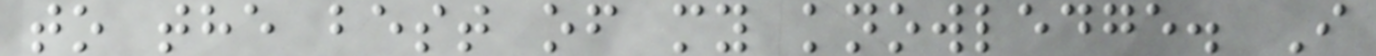to the best of my knowledge. I
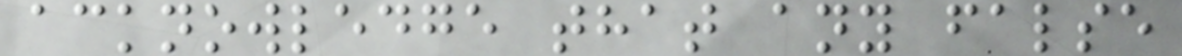acknowledge that any false
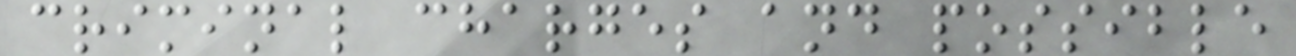criminal charges and possible
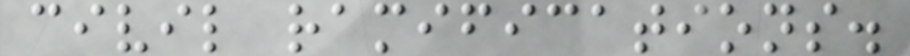civil ramifications.
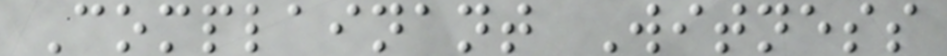Complainant Witness
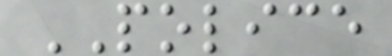POLICE
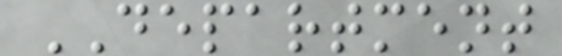DEPARTMENT
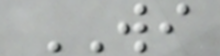WI
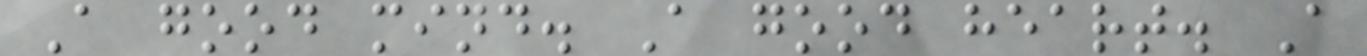A good mind. A good heart. A
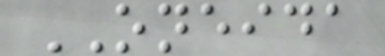ONEIDA
